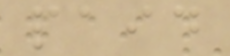paid
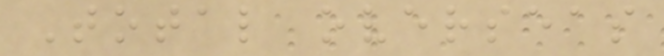Total overseas
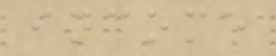income
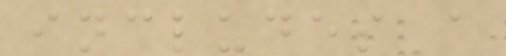includes a
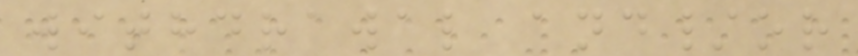withdrawal and/or
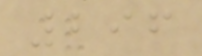296
